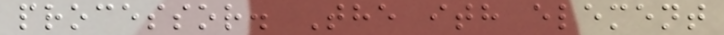processor. The ith element
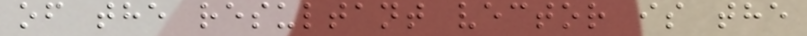of the resultant vector is the
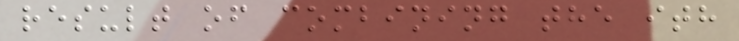result of combining the ith
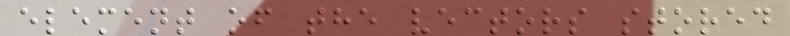element of the vectors stored
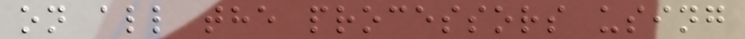on all the processors using
